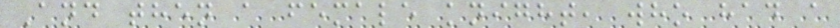And then a female knight, who had a
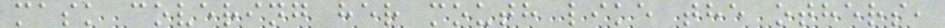mask covering her mouth like the others,
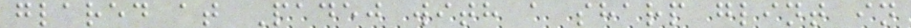glared at Padej with a sharp glint in
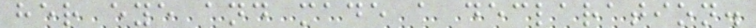her eye and made a declaration.
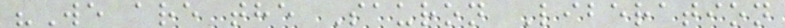"We are the Sauron Liberation
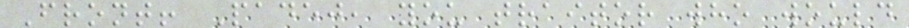Front! Padej, you traitor who would
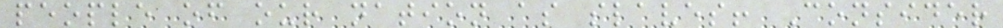people of our nation as slaves! Consider
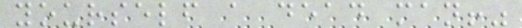yourself a dead man!"
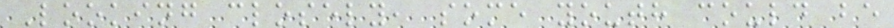Looking closely, some youth could be
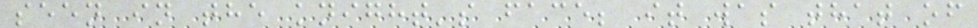seen in the knight's face; it was that of
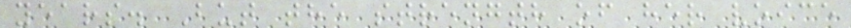years. But the strength of her voice
